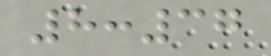8:37
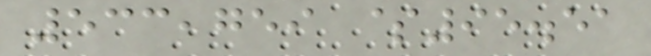533,759 $95.51
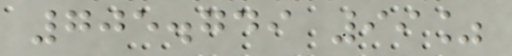705.749 99%
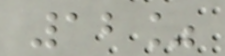12%
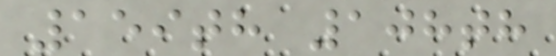159th 108th
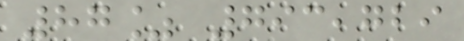87% 793,729
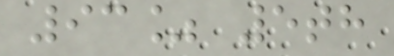93% 5th
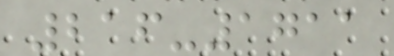216-1711
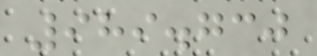989.730
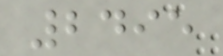2495
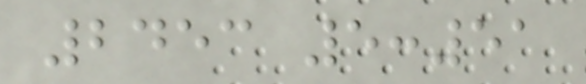2453 5:51
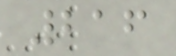216
